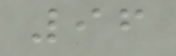96
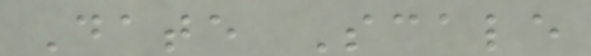Date Scale
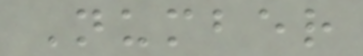Number
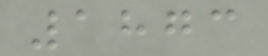1873
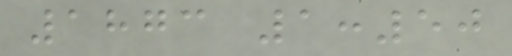1873 1:50
